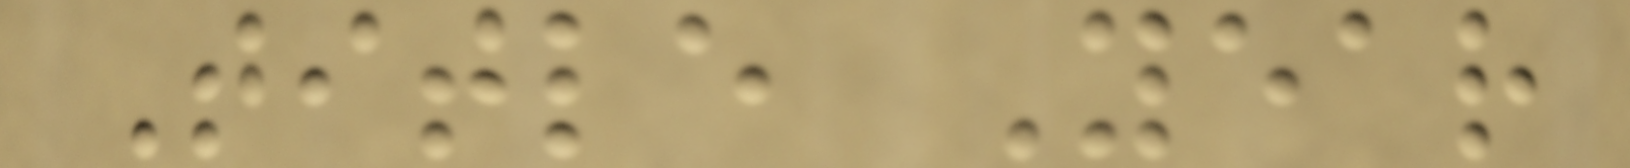Title Year
